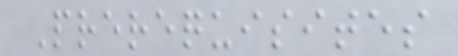Prerequisites
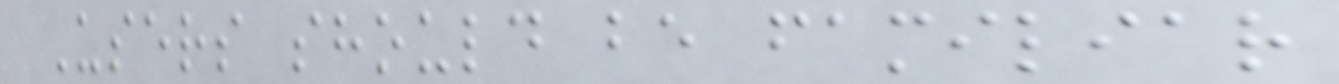Users should be familiar
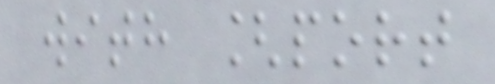with [port
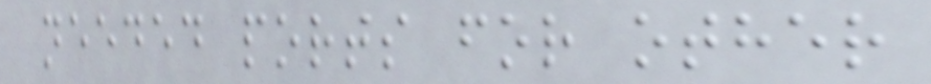needed ports for other
